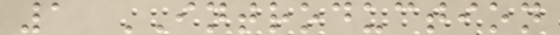1 INTRODUCTION
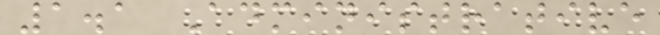1.1 Administrative
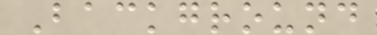Background
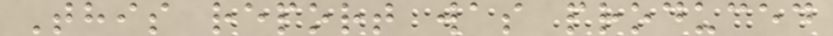This report was produced
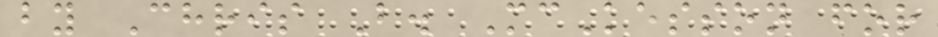by Chris B. McKesson for
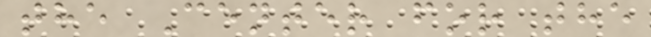the Center for the
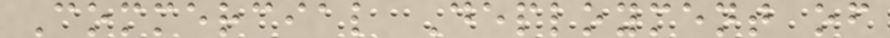Commercial Deployment of
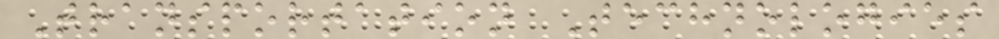Transportation Technologies
